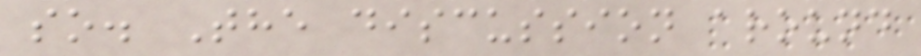so. The discussion around
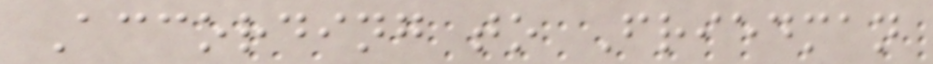According to Friedman
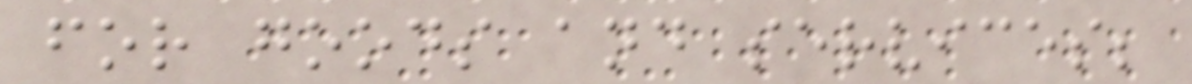for goods and services;
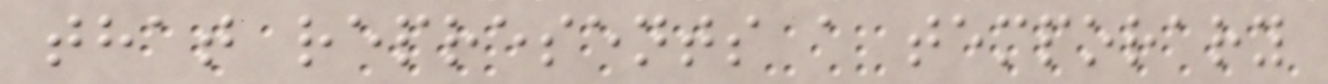that represents a temporary
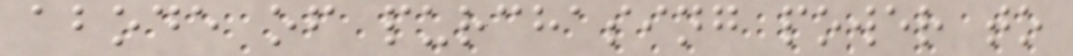abode of purchasing power to
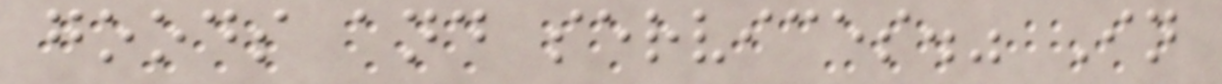goods and services." In
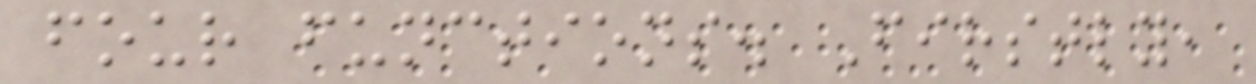four functions. Firstly,
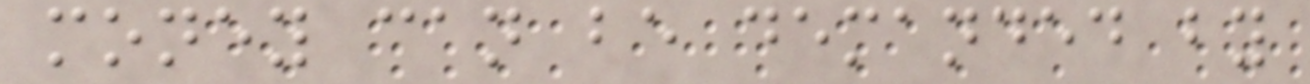money can be demanded by
